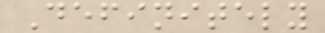Definitely
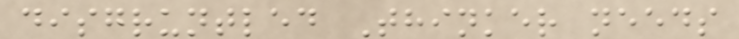disgruntled Thinker needs
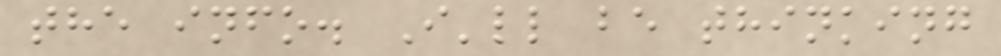the info. I'll be thinking
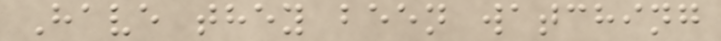Have they been watching
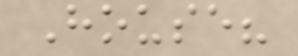House?
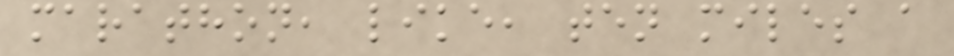marathon, like, ten miles a
